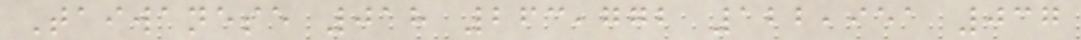Taiwanese 018 263,772 122,951 037
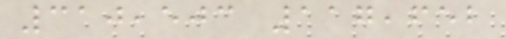310,503 117,652
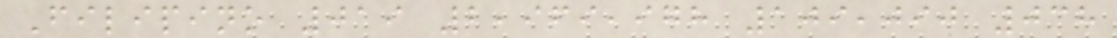Filipino 019 2,969,978 109,090 038
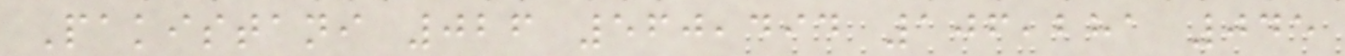Pakistani 026 560,494 106,281 045
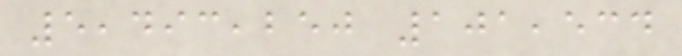5,493,250 101,534
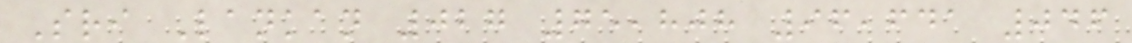Sri Lankan 027 75,808 96,641 046
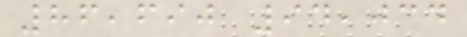86,690 94,034
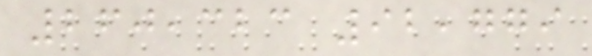260,323 92,779
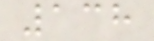138
